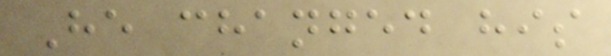He changed his
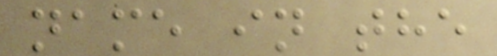name in the
